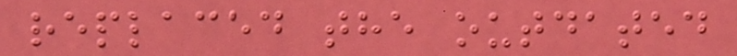replaced the outdated
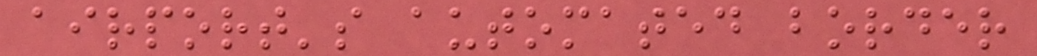airport's automated border
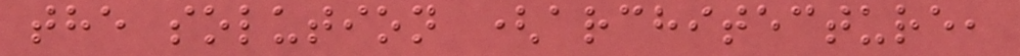the solution (architecture,
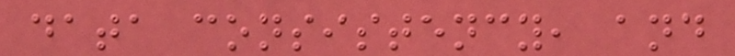data consistency, and
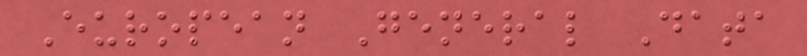European General Data
